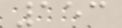153
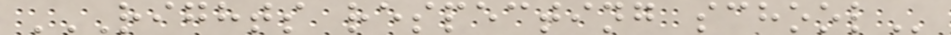RIGHTS RESPECTING SCHOOL
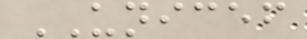UNICEF
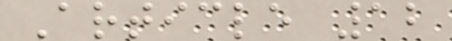Article 12
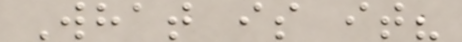What is it?
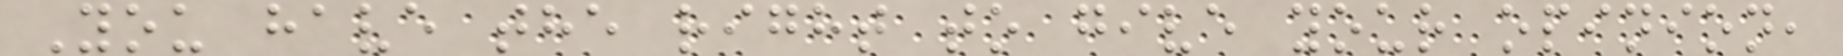You have the right to give your opinion,
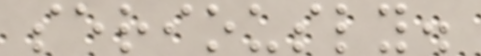seriously.
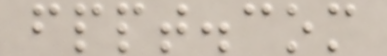fppt.com
